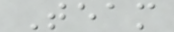Team
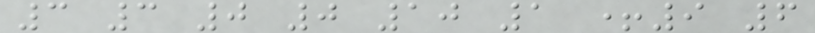3 3 0 0 10 1 +9 6
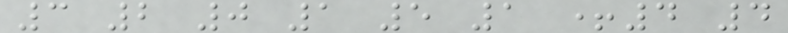3 2 0 1 5 1 +4 4
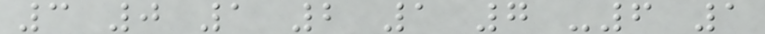3 0 1 2 1 7 -6 1
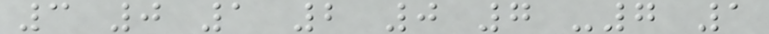3 0 1 2 0 7 -7 1
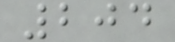204
